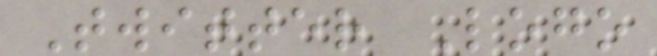Twitter Logo
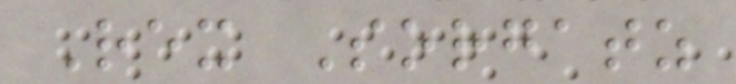Rex Sorgatz
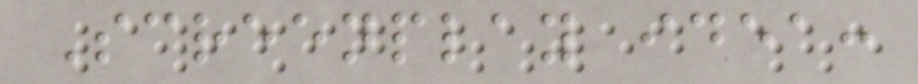Screenplay idea:
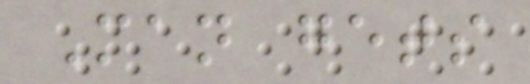Man gets
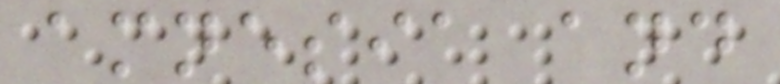amnesia and
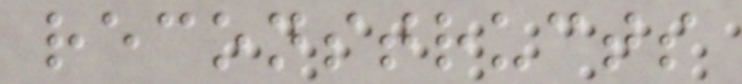reconstructs
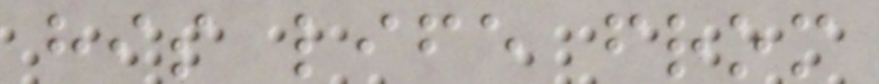his life from
